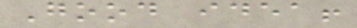Good idea!
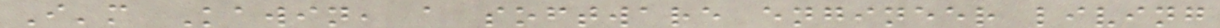I'm Kawin, a software engineer living
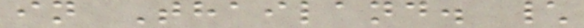in Thailand. \
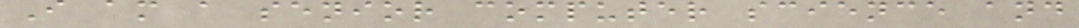I am a senior computer science and
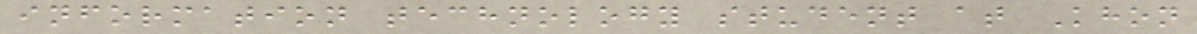information technology student at Khon
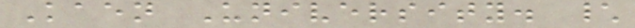Kaen University. \
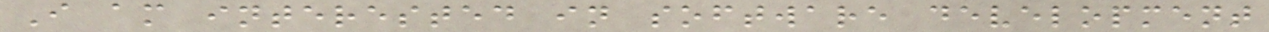I am interested in software development
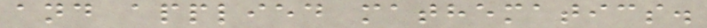and applied mathematics.
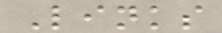Links
